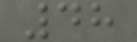48
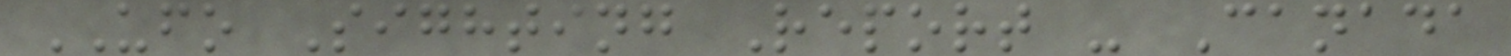UFO Sighting Report - Canada
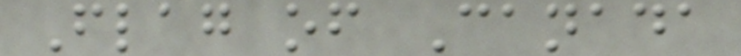Flag of Canada
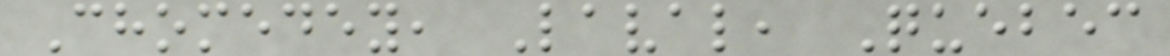Chomedey, Laval, Quebec
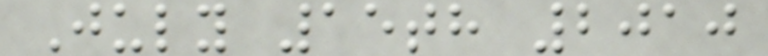July 15th 2010
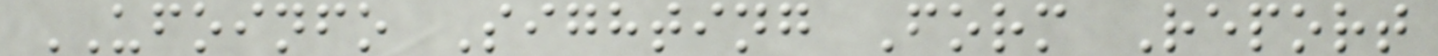UFOINFO Sighting Form Report
